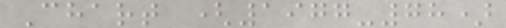Chart (1977-78)
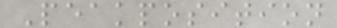Peakposition
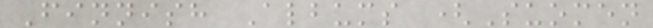Finnish Albums (Suomen
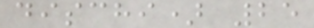dischi) 25
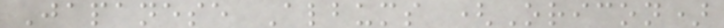Japanese Albums (Oricon)
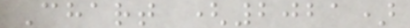Chart (2021)
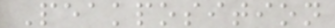Peakposition
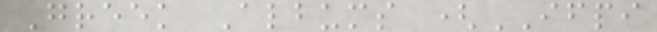Greek Albums (IFPI
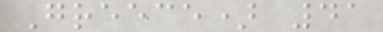Greece) 41
